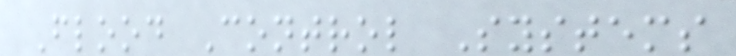Flood Control Systems
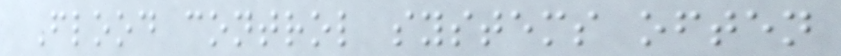Flood control systems often
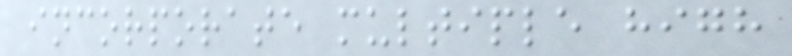incorporate multiple high
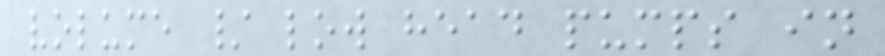volume / low head pumps in
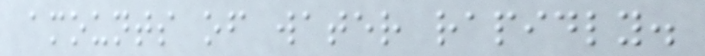amounts of water rapidly.
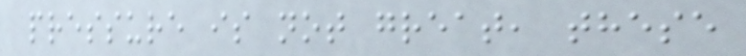pressure is not great, these
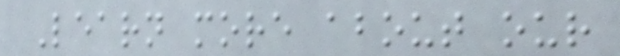Learn more about our
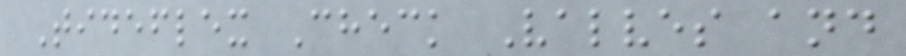Tideflex Check Valves and
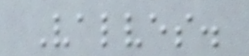Valves.
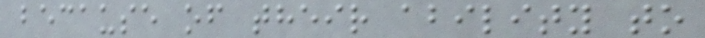because of their ability to
